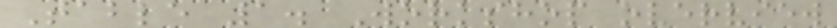Table 1. Workshop overview
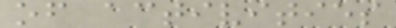of activities
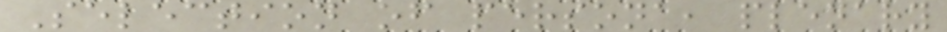Selection of persona, plenary
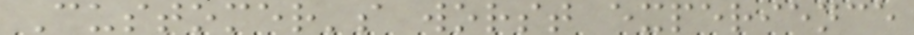Customer's worst experience
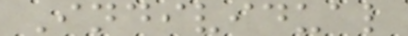Individual
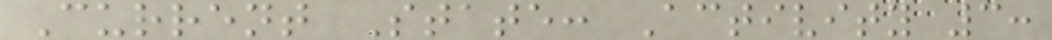Current State: Activity 3:
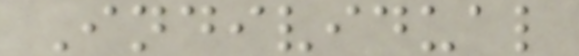Individual
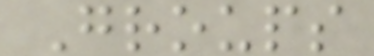Groups
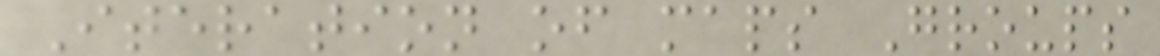Iteration of maps Groups
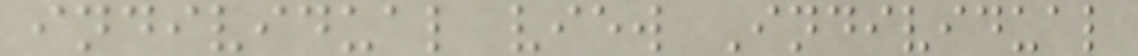individual view Individual
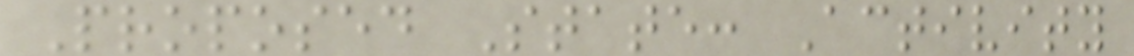Proposed State: Activity
